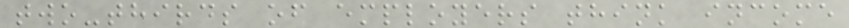two-thirds of employers think income
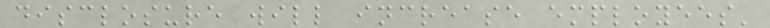disclosure will increase employees'
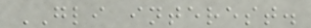GLI interest.
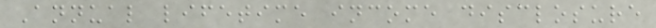Annual lifetime income disclosure
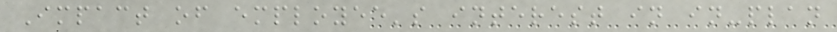Impact of employee's interest in in-plan
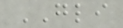GLI
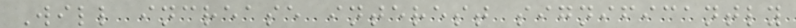Will increase interest significantly
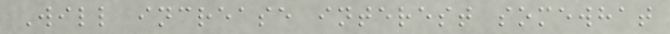Will increase interest somewhat
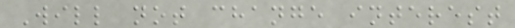Will not change interest
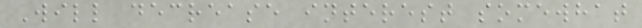Will decrease interest somewhat
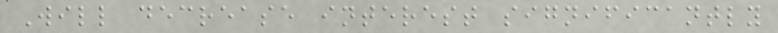Will decrease interest significantly
